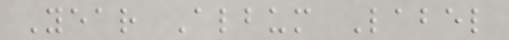Year Album Label
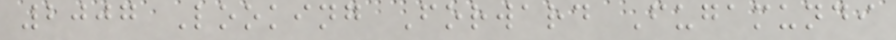2007 Looking Forward Fugamundi
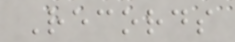Records
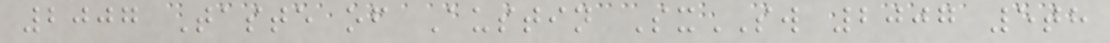2007 Taste of Austin SxSW 2007 5th
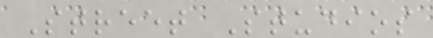Street Studios
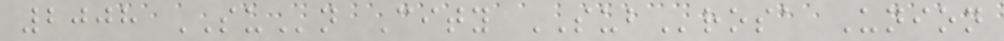2008 SUn City SUBrosa Union
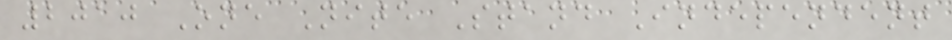2010 One Nite Stand Independent
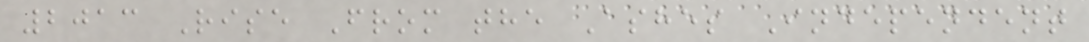2013 Rise From the Ashes Independent
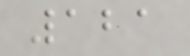121
